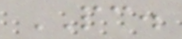PC.
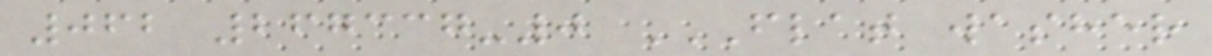062 267337-0 FLAT WASHER
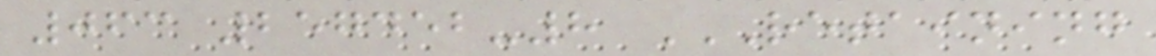063 257452-8 RETAINING
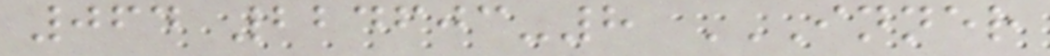064 224603-8 INNER
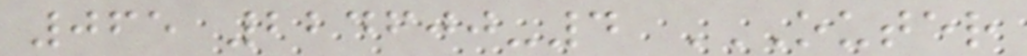065 224600-4 OUTER
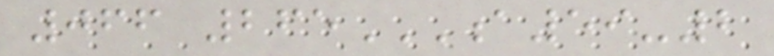066 265A59-2
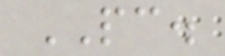PC.
